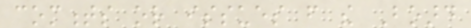comments or issues from the Board
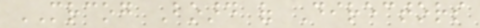MRCOG Board of Directors
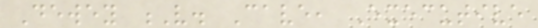Dewey V. Cave, Executive
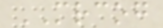MRCOG
